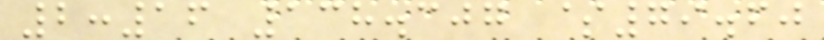2:16 138.307 $79.60
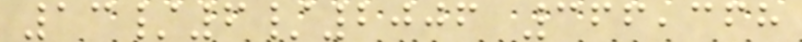13/6/2006 366,368
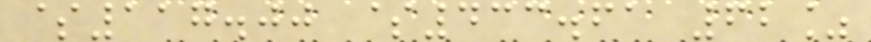$117.00 $433.61 62%
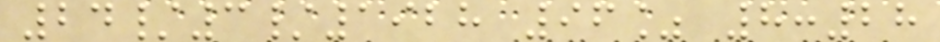24/3/1928 96% 8:28
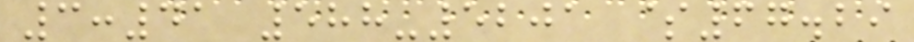3:41 588-5201 $67.29
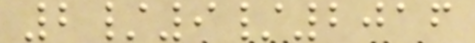2/9/2016
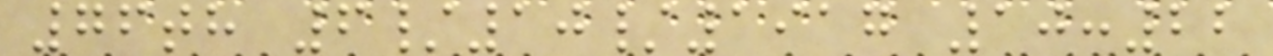76th 6/10/1917 10:22
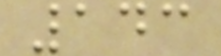143
